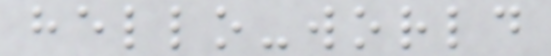hello-world
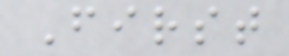First
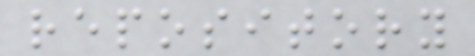repository
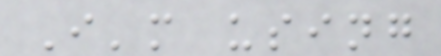I'm using
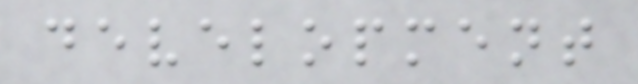development
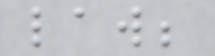law;
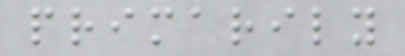primarily
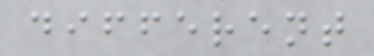different
